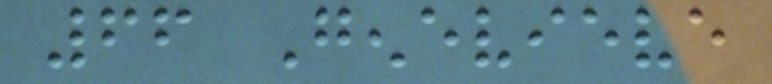66 Genevieve
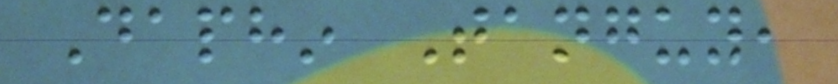Daphin Tanguy,
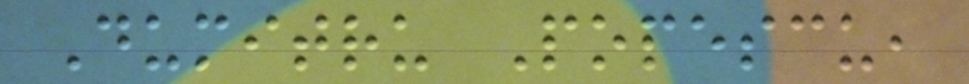Dumitru Popescu,
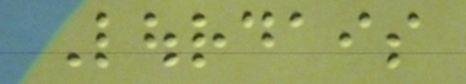Lourdais
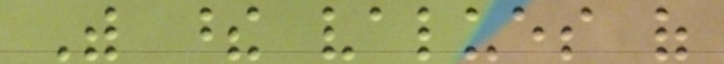With these values of
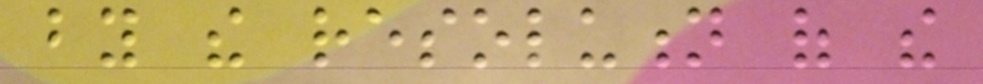by the resolution of the
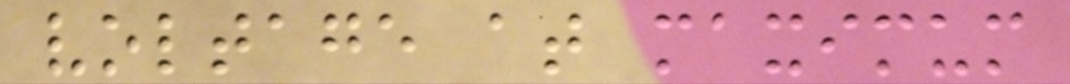voltage at maximum
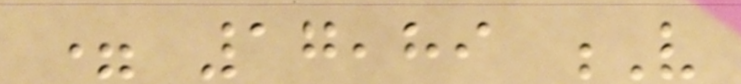= 17,89 V
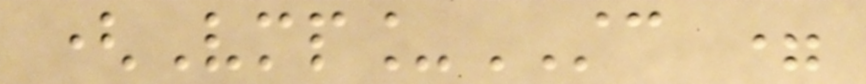(Vmp_STC =
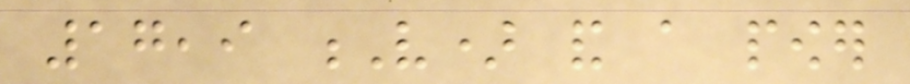17,9 V) and a power
